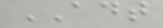ADT
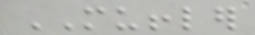MUFFLER
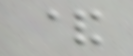&
